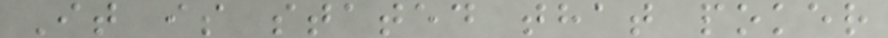It is stated that poker
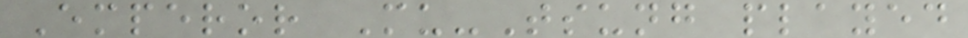Emperor Mu-Tsung played
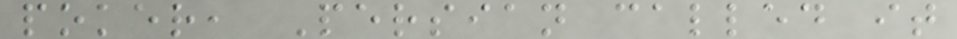poker, Persian called it
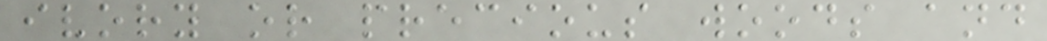ivory or precious woods and
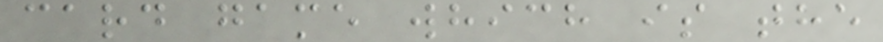card game which is the
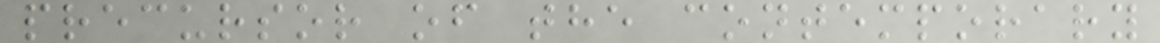precursor of the contemporary
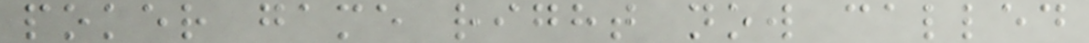poker game right now called
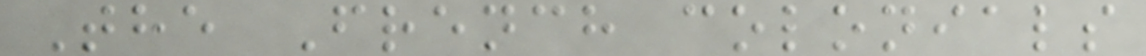The French colonials
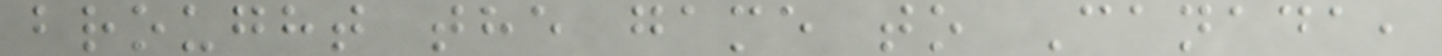brought the game to Canada,
